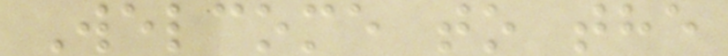Welcome to the
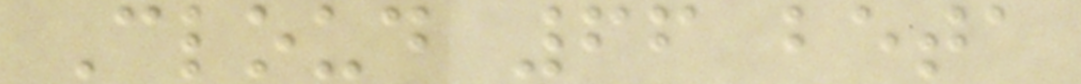Cloud 66 beta
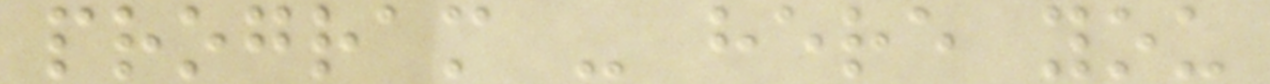program - here you
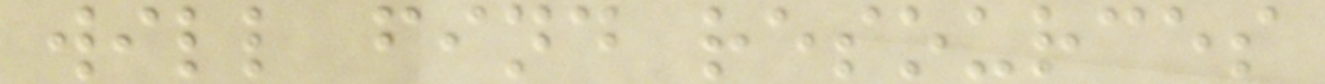will find resources
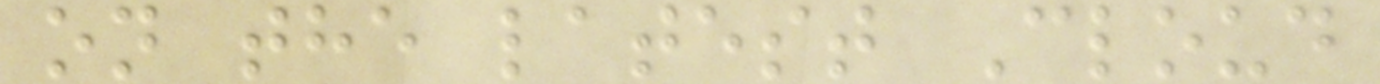on the latest Cloud
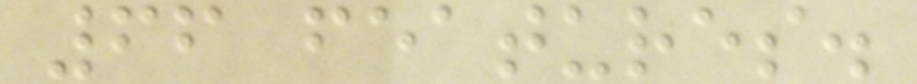66 features.
